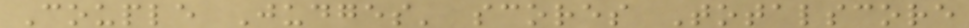Couple Judges' scores Totalscore
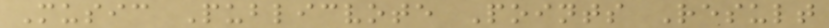Music Publicvote Points Result
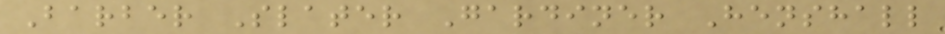Barber Slater Gardiner Henshall
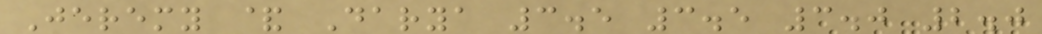Jeremy & Darya 3.5 3.5 3.0 2.0
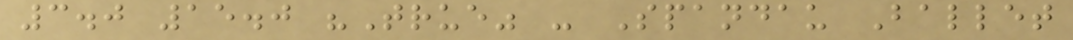3.0 15.0 "True" - Spandau Ballet
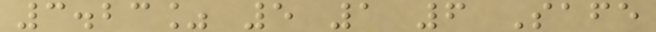3.23% 5 1 6 Safe
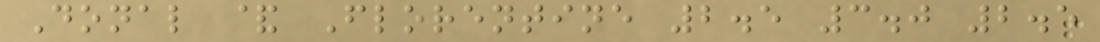Donal & Florentine 2.5 3.0 2.5
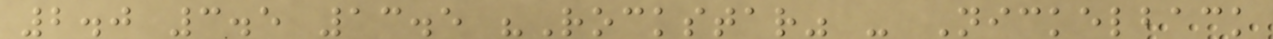2.0 3.5 13.5 "Rockstar" - Nickelback
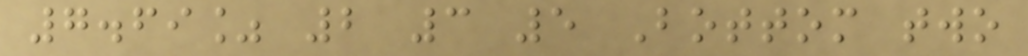7.69% 2 3 5 Bottom two
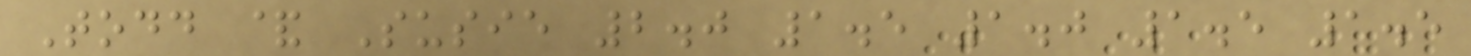Todd & Susie 2.0 1.5 1.0 1.5 1.5
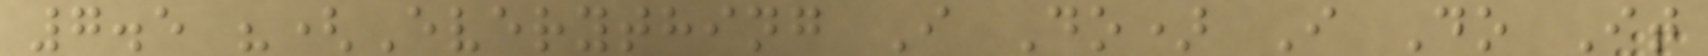7.5 "(Everything I Do) I Do It
